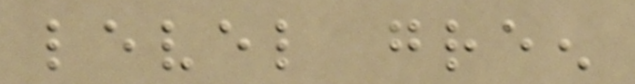level green
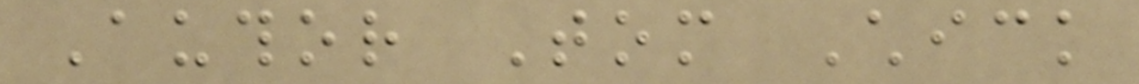Author Tom Chick
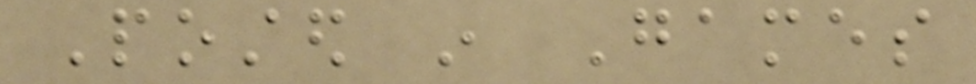Posted in Games
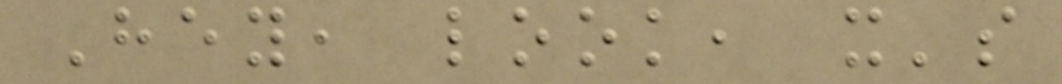Hey, look, it's
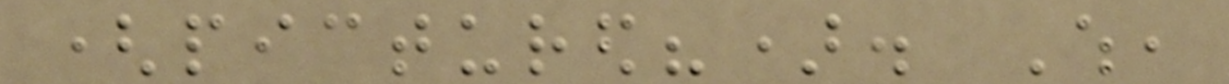(pictured?). Which,
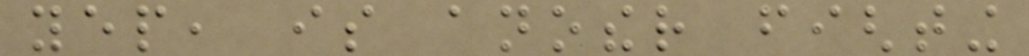yep, is another fighting
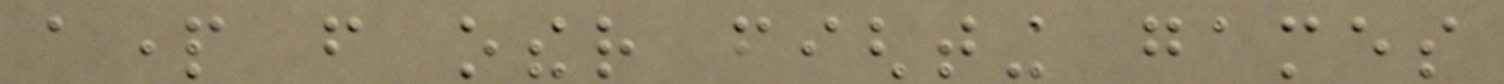apart from other fighting games
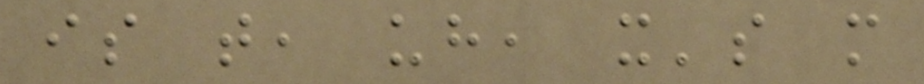is that, uh, it's more
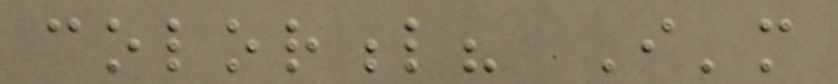colorful? I'm
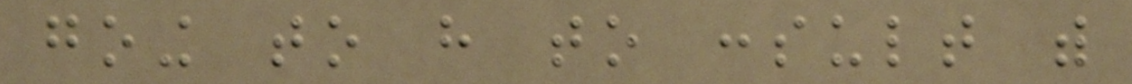going to have to consult with
